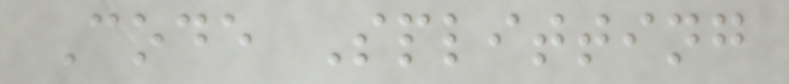Code Splitting
